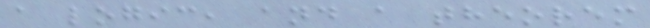a logic, and a theorem
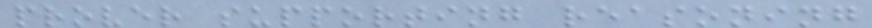prover supporting reasoning
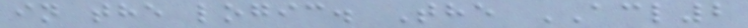in the logic. The ACL2
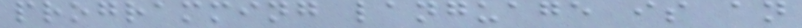programming language is an
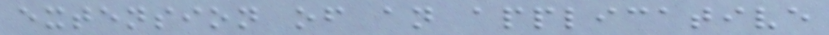extension of an applicative
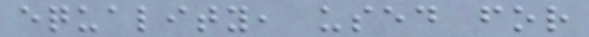equality, used for
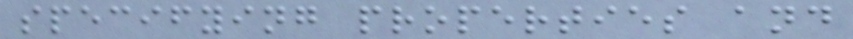specifying properties and
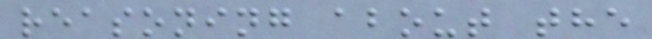reasoning about the
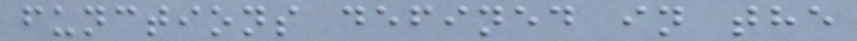functions defined in the
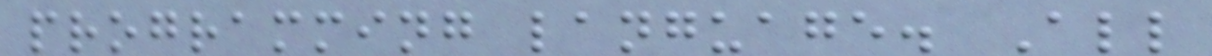programming language. All
